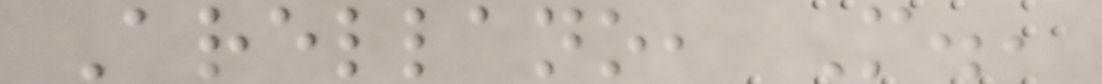Arellano, M.,
